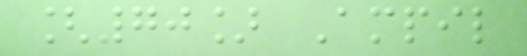[70] Ampil
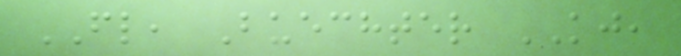FL, Buechter KJ,
